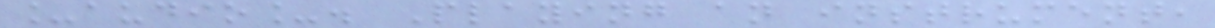_audio_. Playing an instrument,
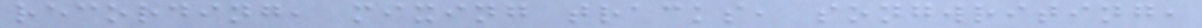recording, mixing tracks, songwriting,
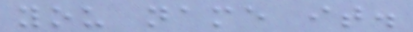you name it.
